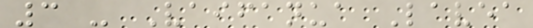3 - Vaifanua Lavea
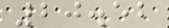20.52
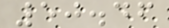50.46
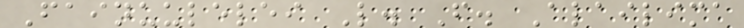Fainuulelei L. F. Alailima
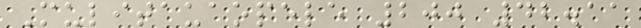Mulitauaopele 200 42.11
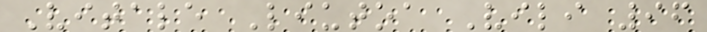Vitale Liutoa Vili 96
